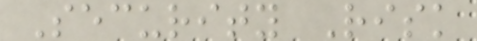Security Risk
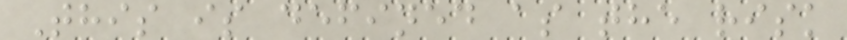This is defined as the risk
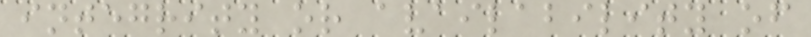integrity or availability of
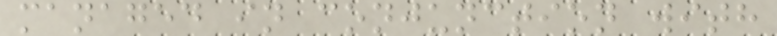managed in conjunction with
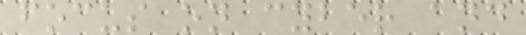focus on cyber and
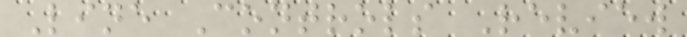Line Controls Review
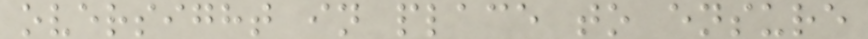oversight in place to ensure
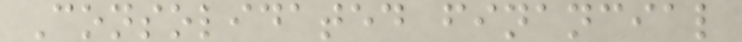Consolidated financial
